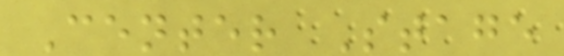Center Stage
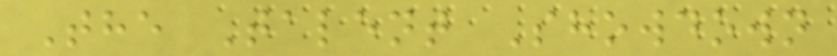The Talent Showdown
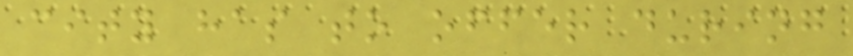city has to offer during
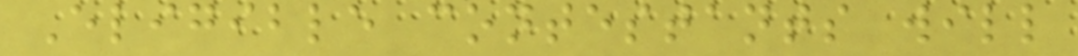Eligible contestants will
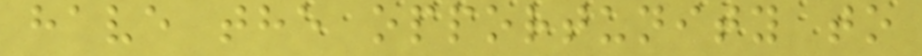have the opportunity to
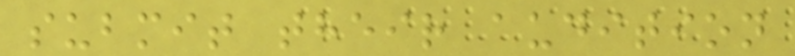submit their audition
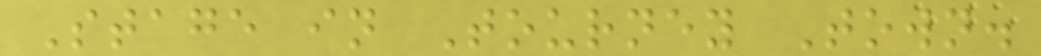Stage in Tourney Town.
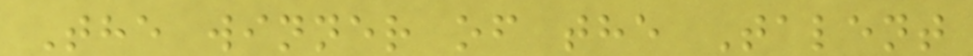The winner of the Talent
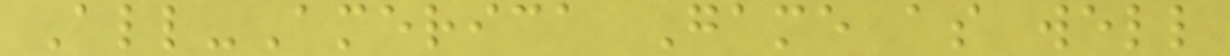All-America Game as well
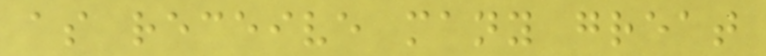as receive many great
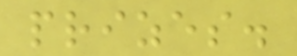prizes.
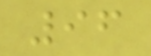96
